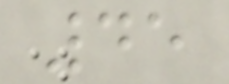45
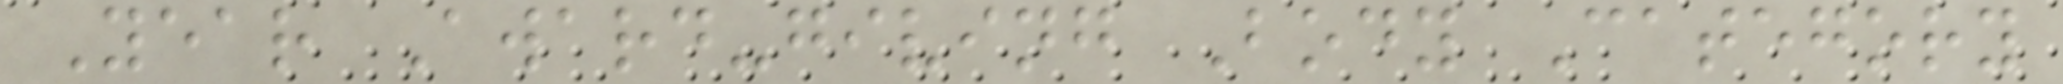Year Award-giving Body Category
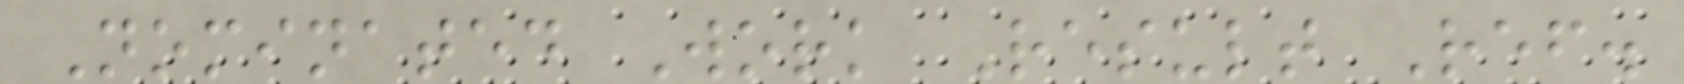Nominated Work Result Ref.
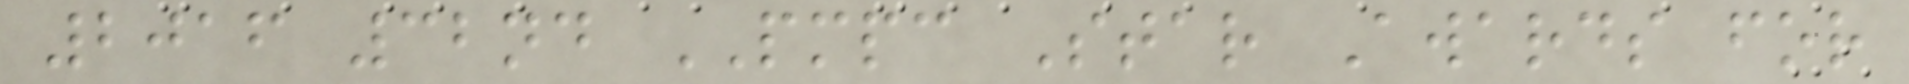2016 32nd PMPC Star Awards for
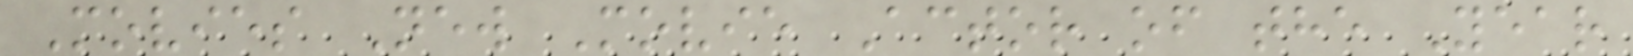Movies New Movie Actor of the Year
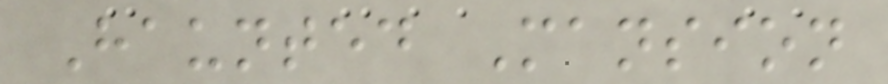Haunted Mansion
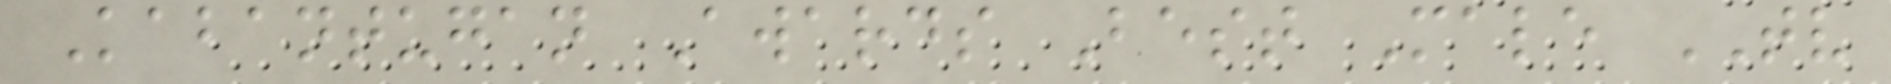Kabantugan Awards Best Male TV
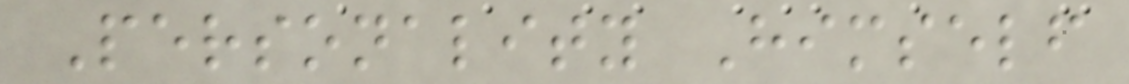Personality Himself
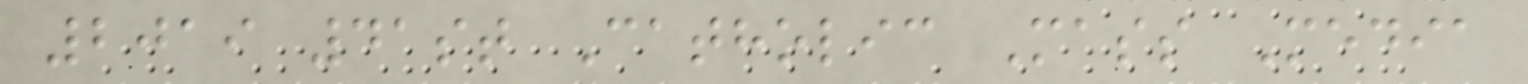2019 41st Catholic Mass Media
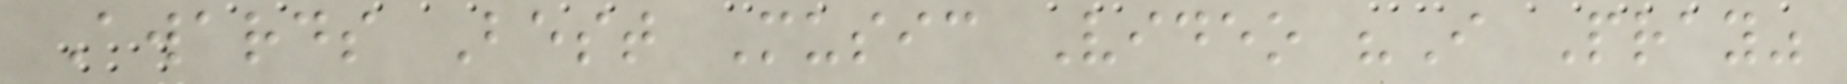Awards Best Music Video "I Pray"
